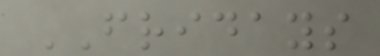FRIDAYS
